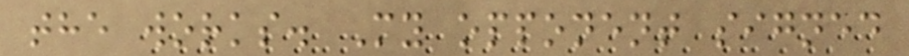the works. My opponent signed
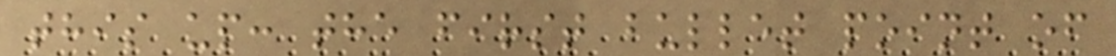this up: the first bullet point of
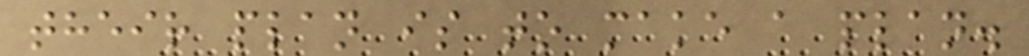their plan is to make a plan.
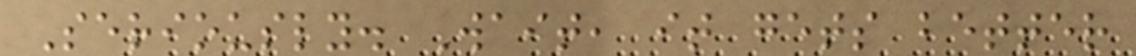Seriously. Wait, it gets better
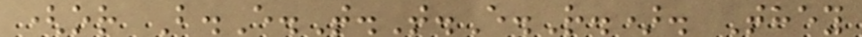(or B.E.T.T.E.R.). They
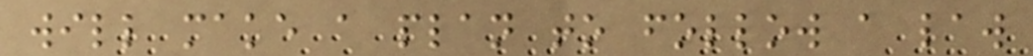will make a plan to follow a law
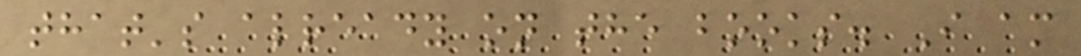that's already on the books. I am
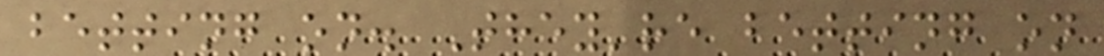betting on. They're betting on
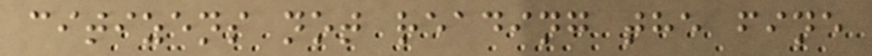citizens not reading the fine
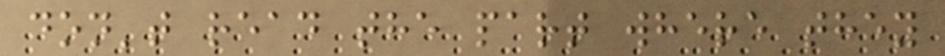don't read the part where they
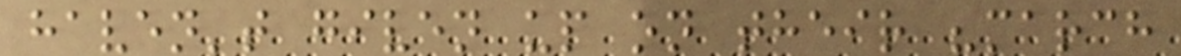haven't given up on their "march
